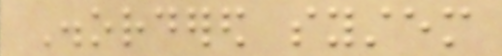Disordered system
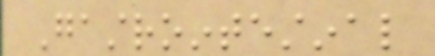Gastrointestinal
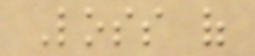Loss of
